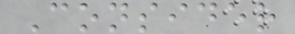Consider
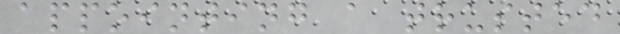appointing a trusted
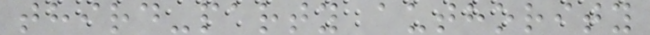third-party authority
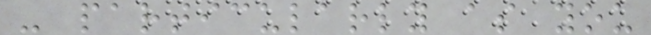- particularly as you
